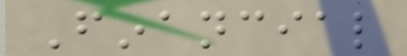Financial
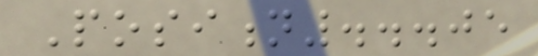Position...05
